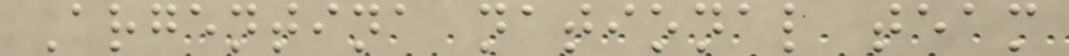Argentina national team
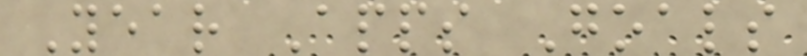Year Apps Goals
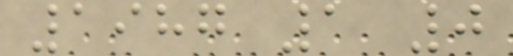1987 1 0
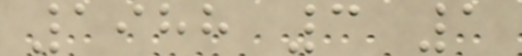1988 3 1
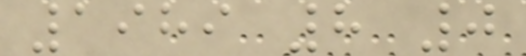1989 8 0
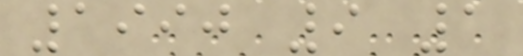1990 9 1
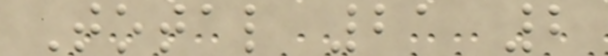Total 21 2
